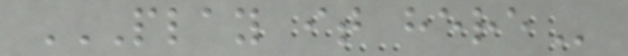PLAY IT HERE
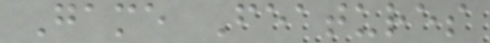Game Features
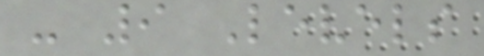- 9 Levels
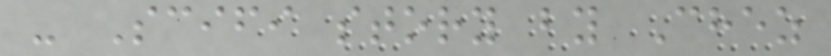- Scifi story by Chez
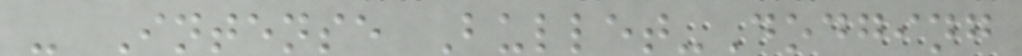- Intense Bullet-Dodging
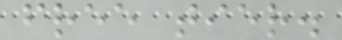free tier.
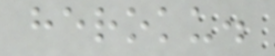heroku.
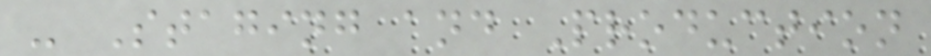- Staging and Production
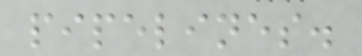pipelines.
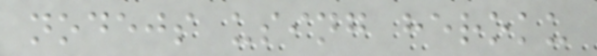nodejs using heroku
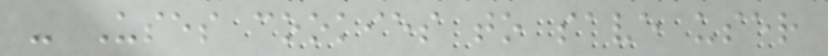- Uses cookies to save user
